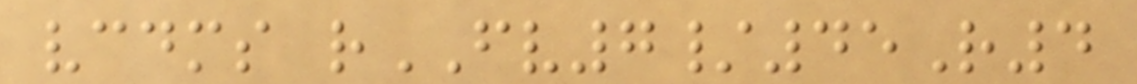vcdms rFV7/45R4
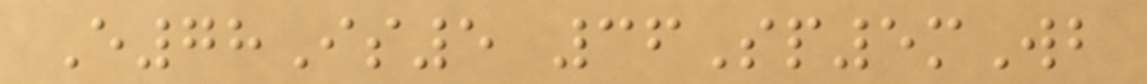E78Is5 36Sp5mWb
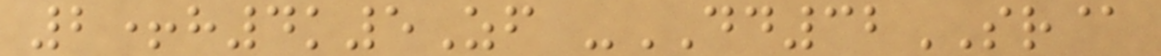2+h4k5Zf -DD32SR@
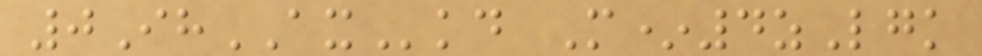0IhAXkd M*4zLgk
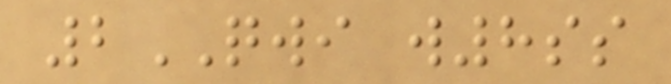2QWI w8ss
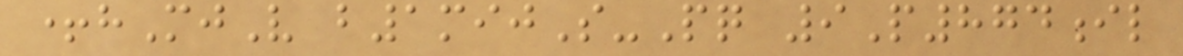+hMjV b1mijS-Pq 9P874il
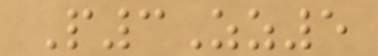P3Zz5
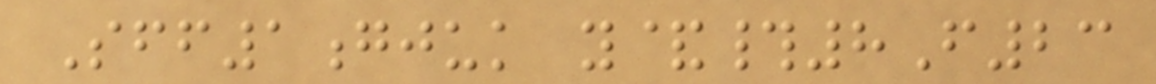Sff1gjuk y&#8F23
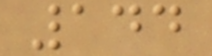144
